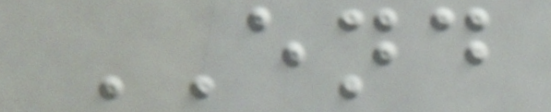END
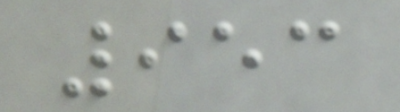953
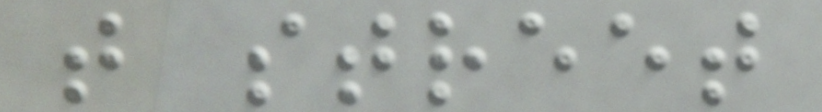t street
